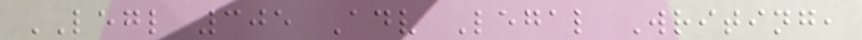LEGL 305 Adv Legal Writing,
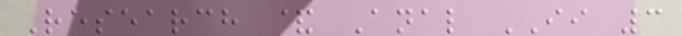Research & Anal II 3
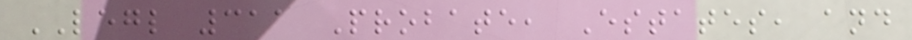LEGL 311 Probate, Estates, and
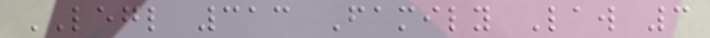LEGL 313 Family Law 3
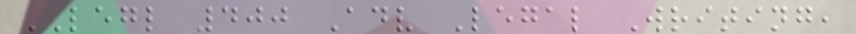LEGL 400 Adv Legal Writing,
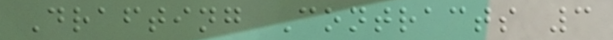Drafting Contracts 3
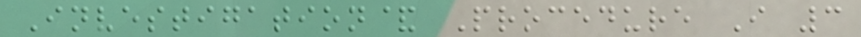Investigation& Procedure I 3
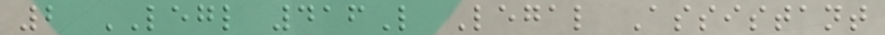2 LEGL 416L Legal Assistant
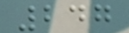247
